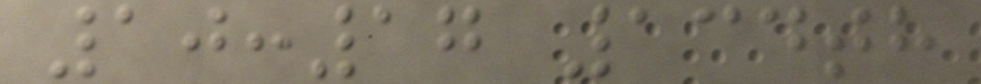10:17 134th
